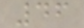46
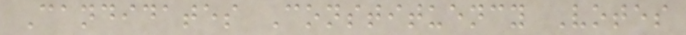Candidates Constituency Votes
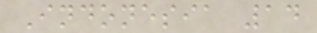Indonesia 14
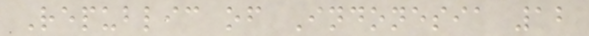Republic of Indonesia 12
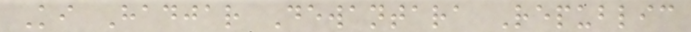Ki Hadjar Dewantara Republic
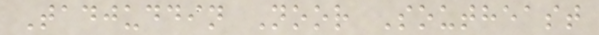Tadjuddin Noor Southeast
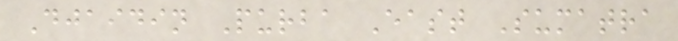Djaidin Purba East Sumatra
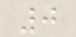0
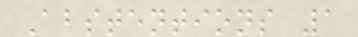Abstentions 1
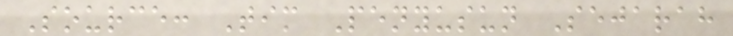Source: Tim Penyusun Sejarah
